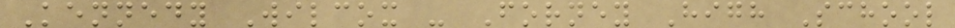Kennedy Wilcox - Forney High School
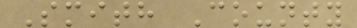Smith County
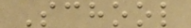School
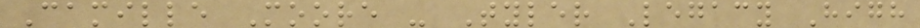Camille Moore - Tyler Legacy High
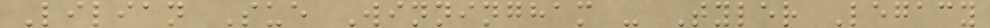Lilian Sue Winningham - Tyler Legacy
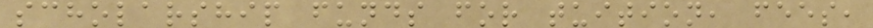scholarship funds for tuition, fees,
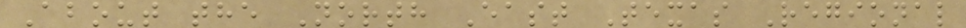About the North East Texas Regional
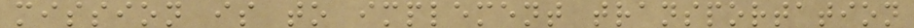mission is to implement transportation
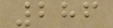286
